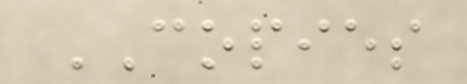COPIES
